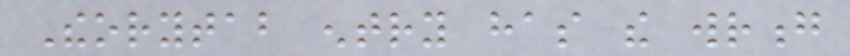Theorytab entry has the wrong
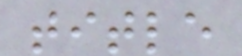title
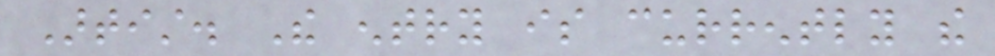Artist. The entry is currently the
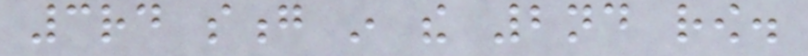3rd song in the 2nd row.
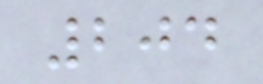204
